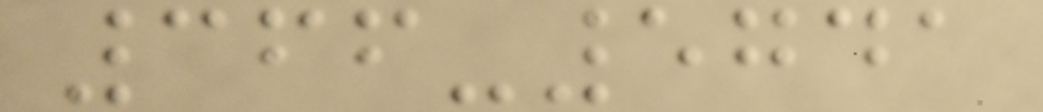366-5741
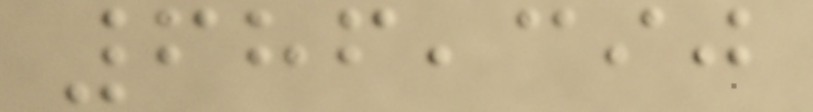686,390
